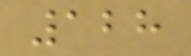128
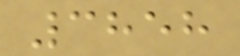3858
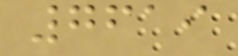7619
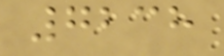7238
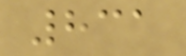831
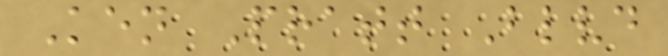Ken Pratt Blvd
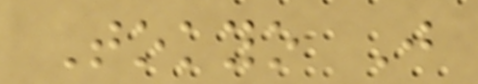Tokyo J
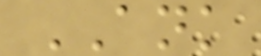ANK
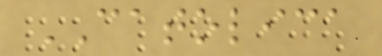CATOLICA
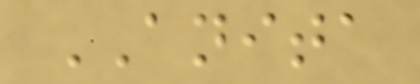ANITA
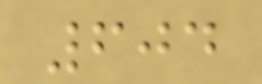604
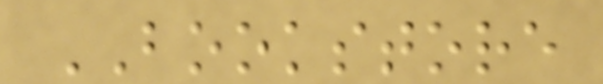BOOKSTORE
